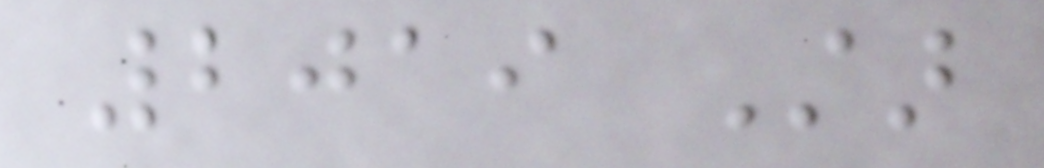2019 Star
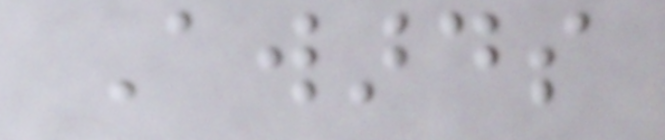Awards
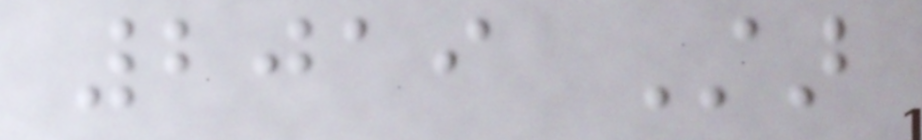2019 Star
